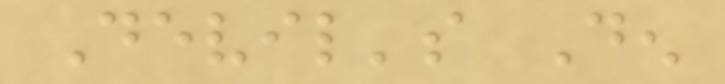Devil's Den
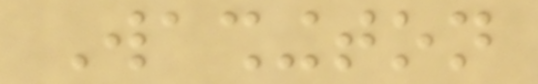Washington
